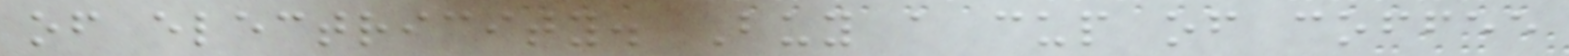of electricity. Buy a cup of coffee
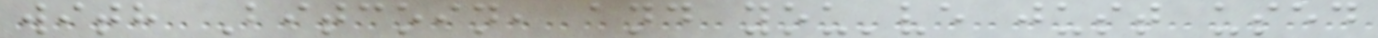with Bitcoin, and you've just used
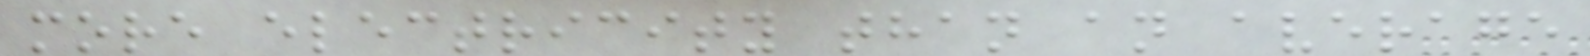more electricity than an average
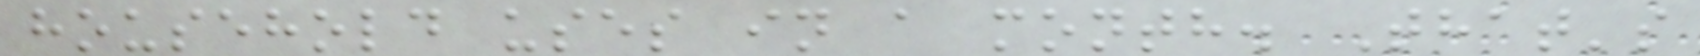household uses in a month. That's
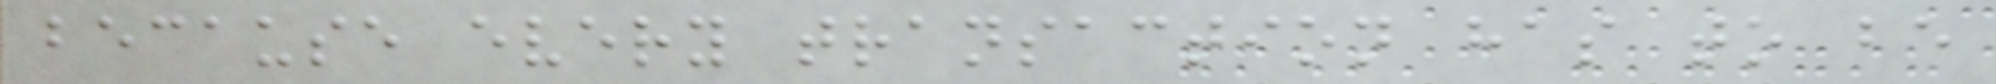because every transaction has to be
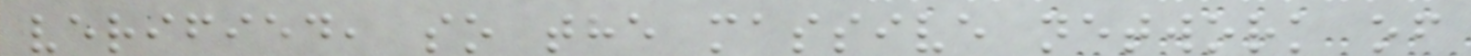verified, so the massive network of
